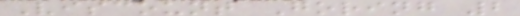Viscount Goring 2
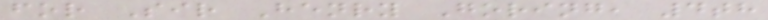for Sir Henry Goring, 4th
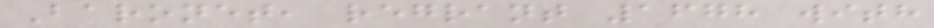Baronet, regrant 1678 with
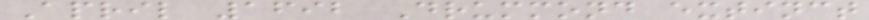April 1692 Drummond extinct
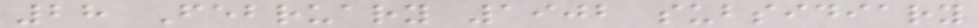28 February 1902 subsidiary
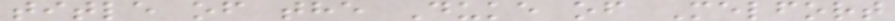title of the Duke of Melfort
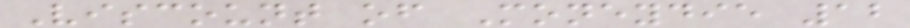Viscount of Moneydie 12
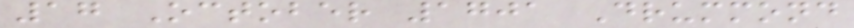17 October 1701 Drummond
